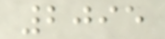2095
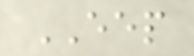EEP
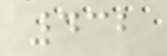432
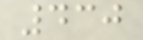430
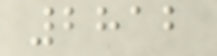2812
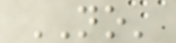NO'
